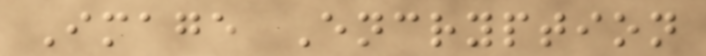Image Encryption
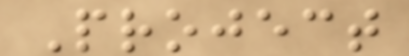Project
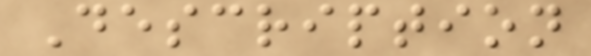Description
